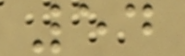54
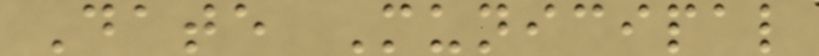Date Municipal
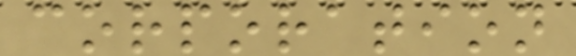corporation
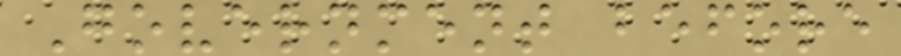Government before
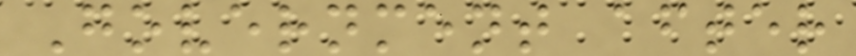Government after
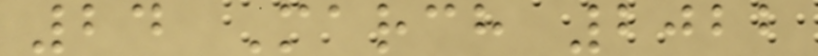24 March 2022
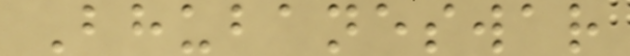Bhubaneswar
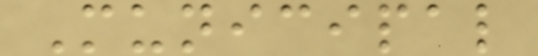Municipal
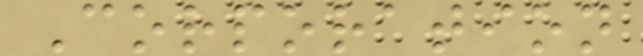Corporation
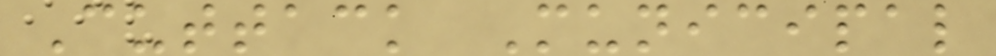Cuttack Municipal
